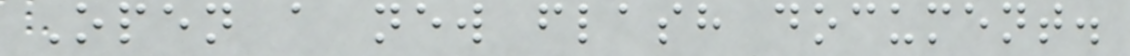Open a new flash document.
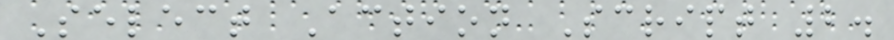Select Action Script 2.
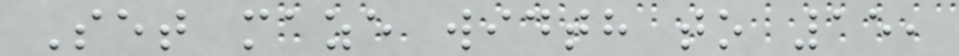Set maze width to 15,
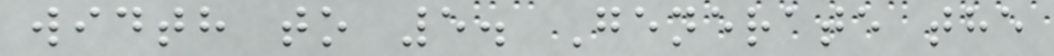width to 5. Generate the
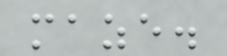maze.
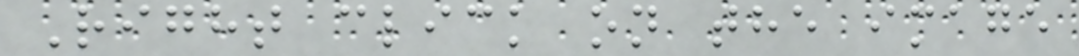Right click on the image
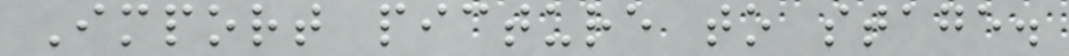Import picture to stage.
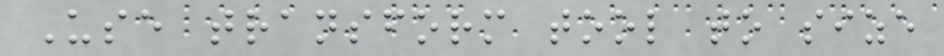Use transform tool to size
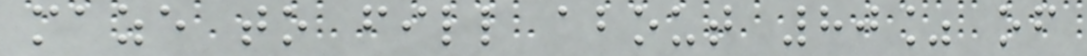maze to fill about 80% of
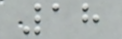18
